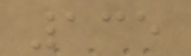135
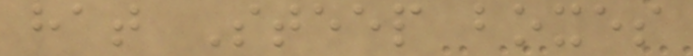hat Steep boxes
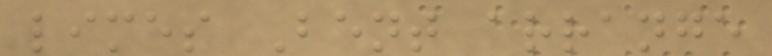limes Bent arrange
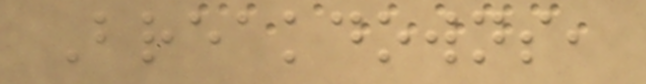Breakdowns,
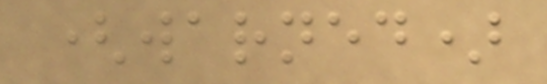(warned)
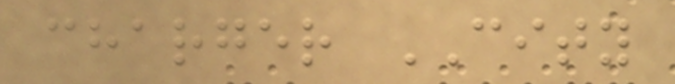charger CITY
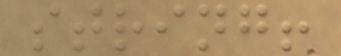string!
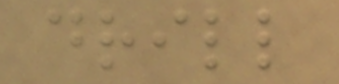drill
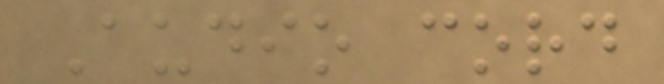Audio cord
